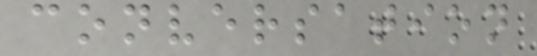conversation
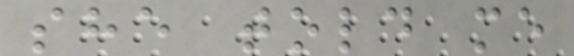she told me
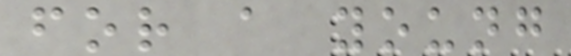for a young
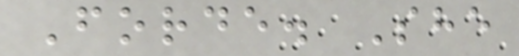Forde. She
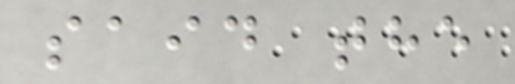said the
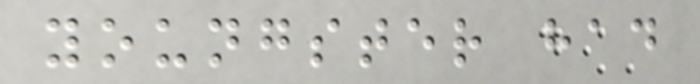youngster had
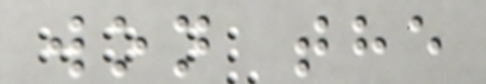won the
